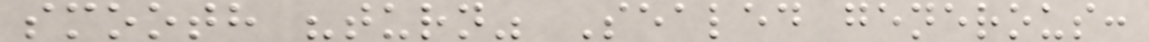smooth "turn" Sealed generous:
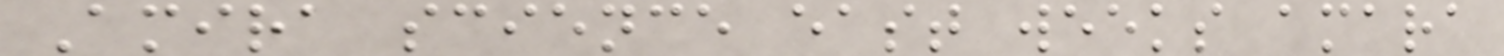Amira science east weeks amara
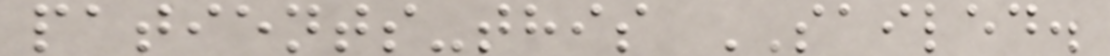patients-this SAILED.
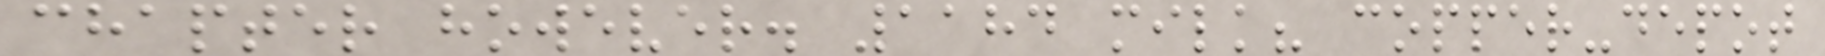chapter however. 1184 milk? copper-depot
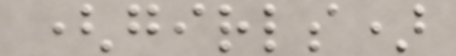(girls)
